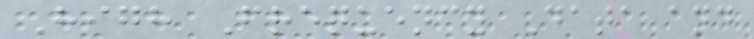High Frequency Data and
